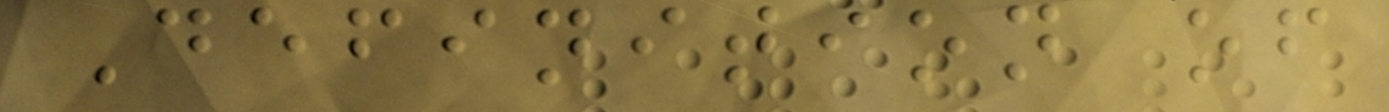Definition of
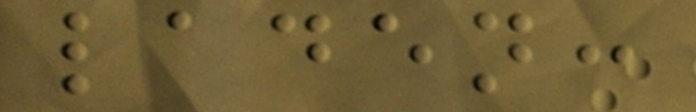laden:
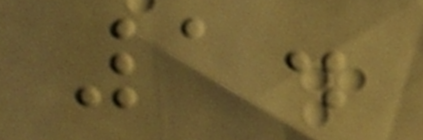1.
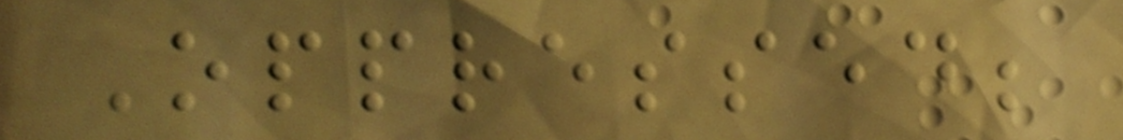Oppressed;
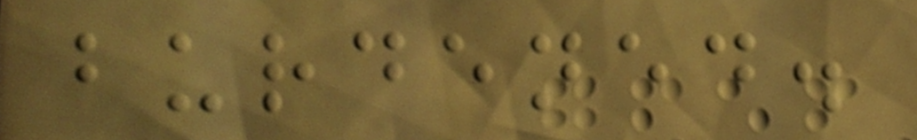burdened.
